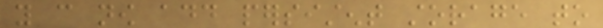you can now add persistent storage to
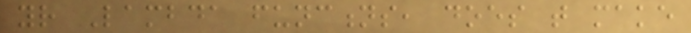your Lambda functions, does that make
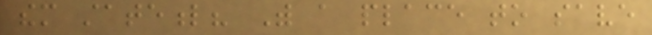them stateful? With a place to save
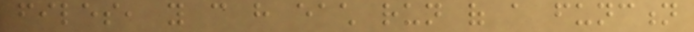files, you can have each run of a function
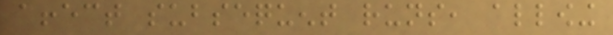affect subsequent runs, allowing
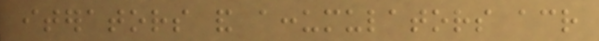iterators and accumulators across
